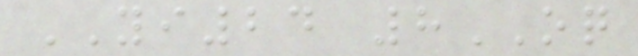YI24 8OQ
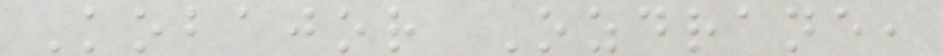Kobajor Ozdrane,
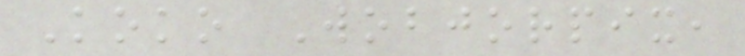Koko Wobjorpix,
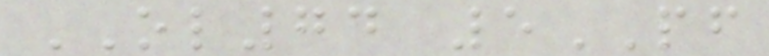OL74 5PF
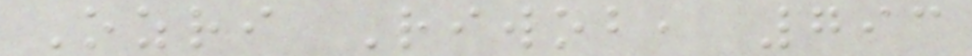Ozri Riwob, 793
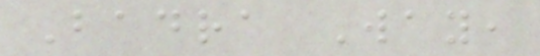Badra Way,
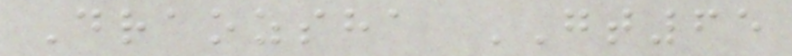Draozsha GT65
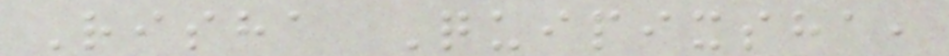Risha Quipixsha,
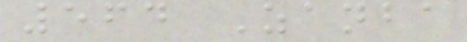564 Zanba
